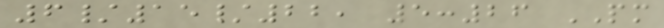6/15/22, 5:26 PM
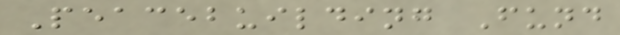Peacebuilding Fund
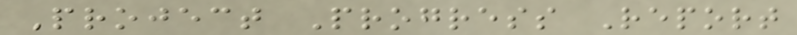Project Progress Report
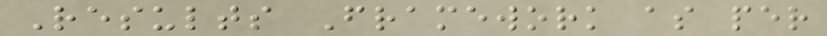Results Framework as per
